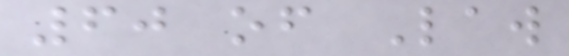60 of Law
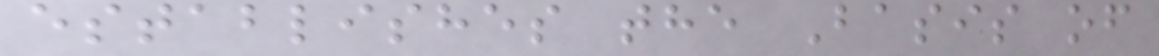establishes the Basis of
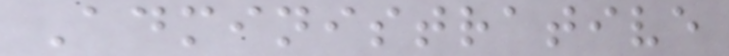Administrative
